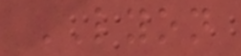LYON
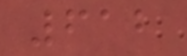612
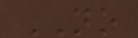NO
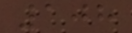108
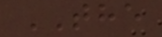THE
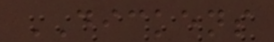DICKENS
